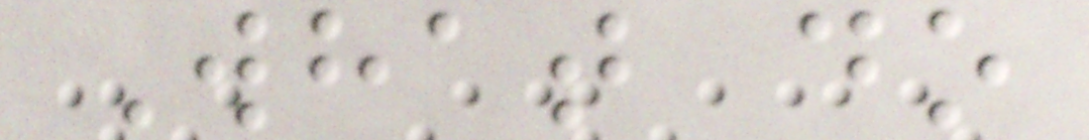What do
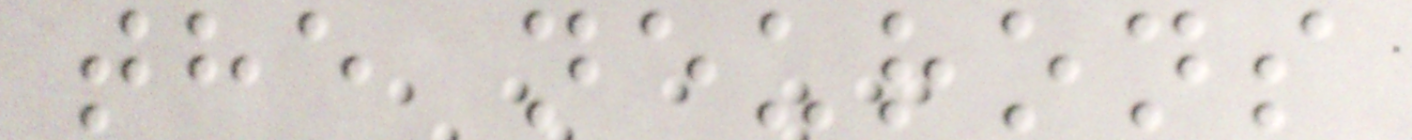the neurons
